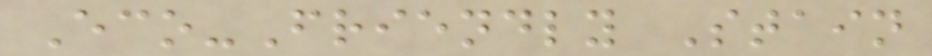Eco-Friendly Stain
